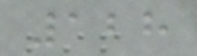128
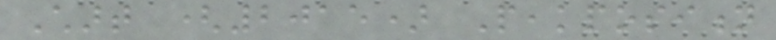Chart (2015) Peakposition
